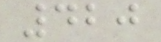420
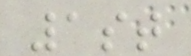1st
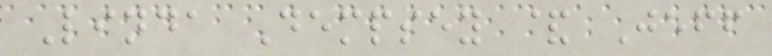Linda Dempsey & Jeff
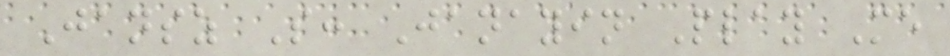Jansz S: Janayin Play Me
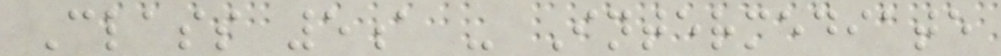Class 5a - Intermediate
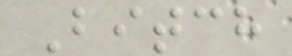Bitch
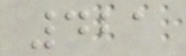421
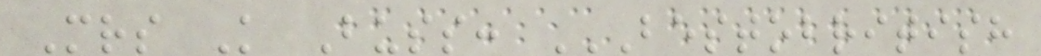Mrs K Buss: BESTOBRITISH
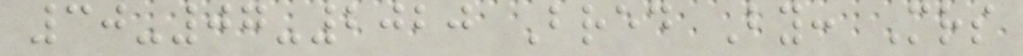30-07-2020 Bred By: Mrs
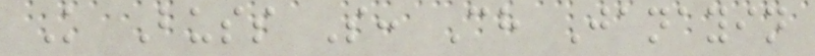K Buss S: Ch Janayin
